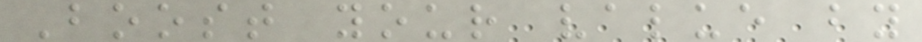Boost your value by
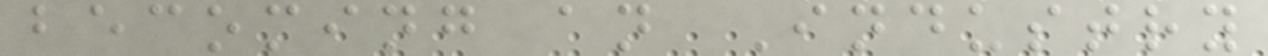becoming an Industry
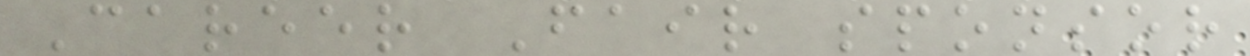Career Fair sponsor
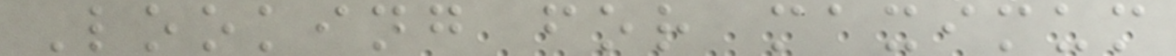Looking for maximum
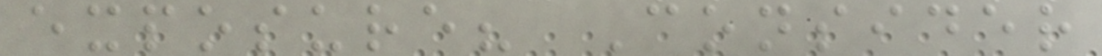exposure? Consider
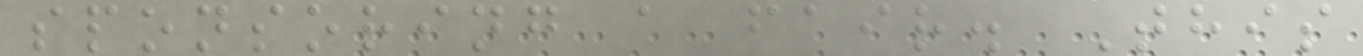sponsoring a fair. This
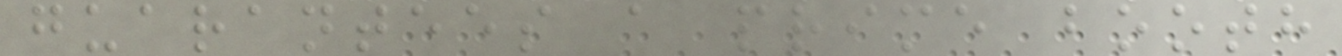guarantees a prime booth
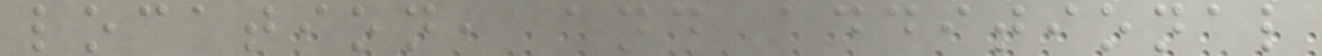location, and additional
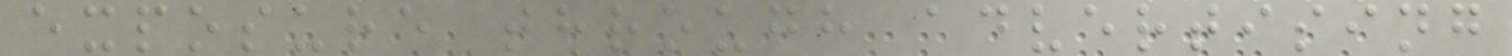exposure through advertising
